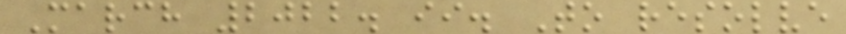March 2022. ii. To resolve
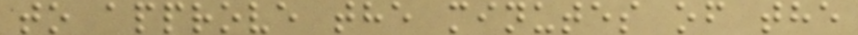to approve the minutes of the
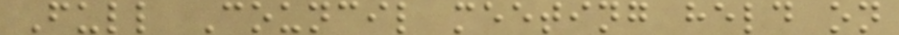Full Council meeting held on
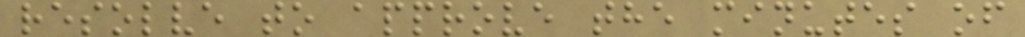resolve to approve the minutes of
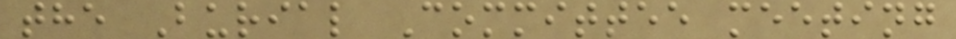the Burial Committee meeting
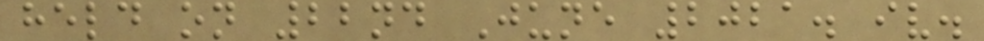held on 22nd June 2021. iv.
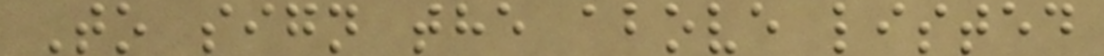To sign the above listed
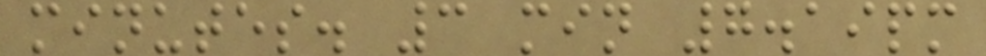minutes. 3 min 7.19pm
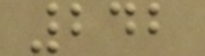242
